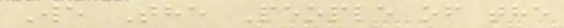We The People of the
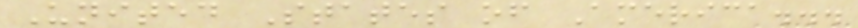United States of America...
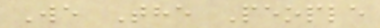We The People
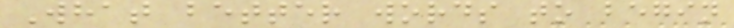What better words to begin
